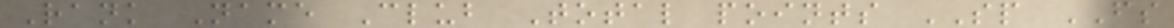Rank Name Club Total points SP FS
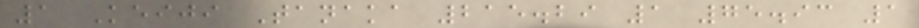1 Keiji Tanaka 215.29 1 75.93 1
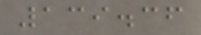139.36
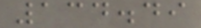134.49
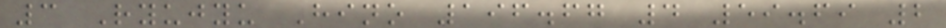3 Ryujyu Hino 196.67 4 59.69 2
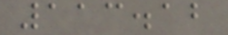113.12
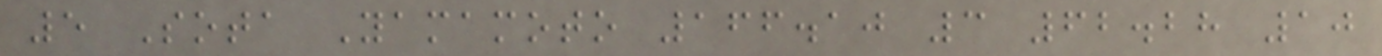5 Sota Yamamoto 166.10 3 62.28 10
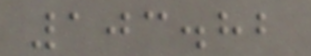103.82
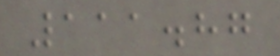111.87
